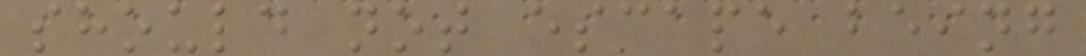should not escape being
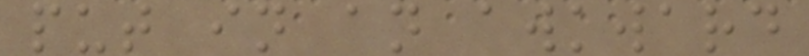put in an awkward
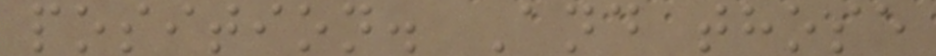position. And those
